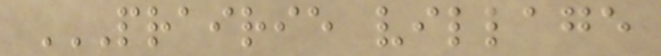PRAIRIE VILLAGE
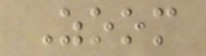Zoom
